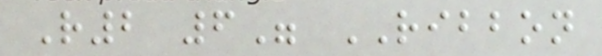R2 6" RIBBON
